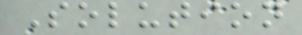Solution
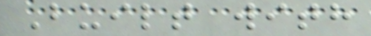Built with
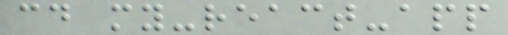cd my-react-app
